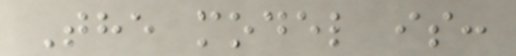The model is:
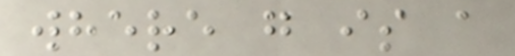where g is a
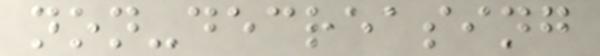non-decreasing
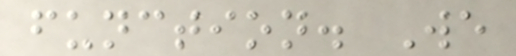function. We
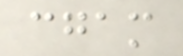cgam
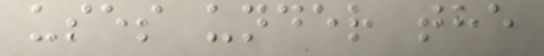uses under the
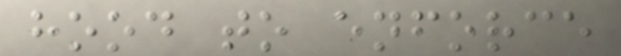hood to enforce
